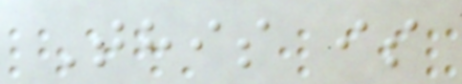This is
